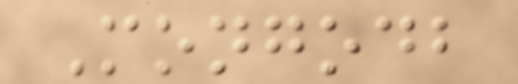Mongodb
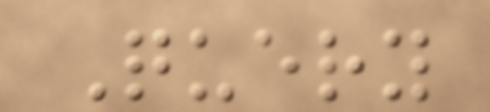Query
